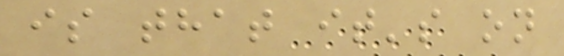is that it's on
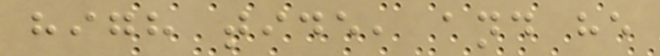high tide, and he
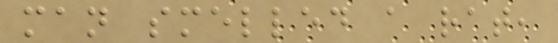man smelled a rat,
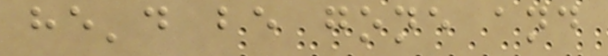he'd be gone and
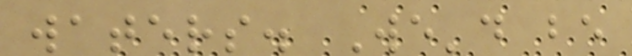waters. We'd be
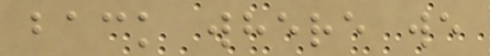back where we
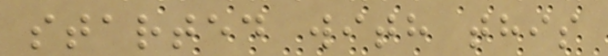started with this
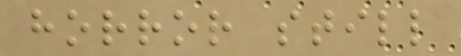horror still
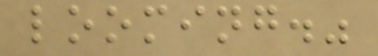looming."
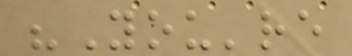"You're
